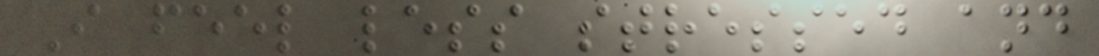I feel less stressed and
